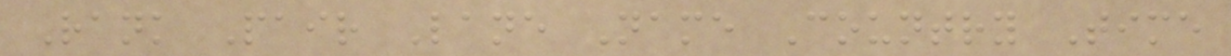Rank Pair Lane Name Country Time
